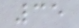35
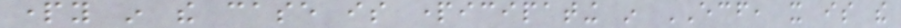party in the case is participating in ECF, it is the
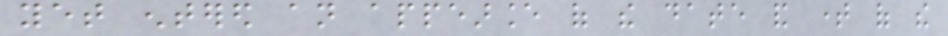yet entered an appearance of the date and time of the
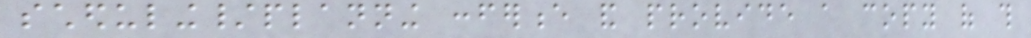scheduling/planning conference and provide a copy of this
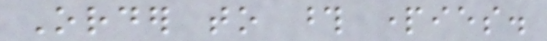Order to those parties.
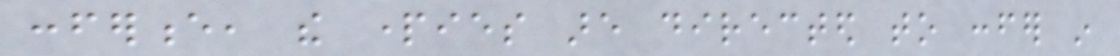conference, the parties are directed to confer in
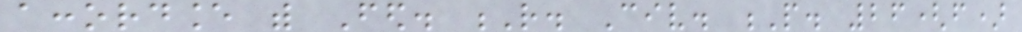accordance with Fed. R. Civ. P. 26(f)
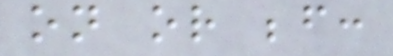on or before:
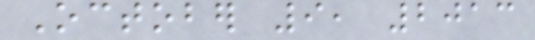October 9, 2013
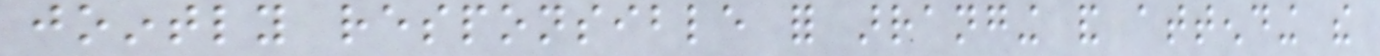jointly responsible for arranging and attending the
